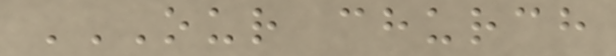OUR CHURCH
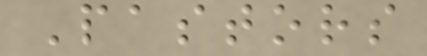Pastors
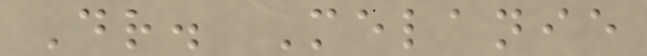Dr. Melanie
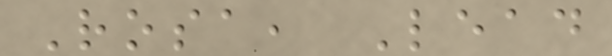Rosa, Lead
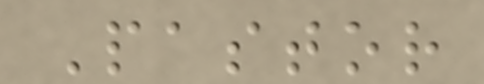Pastor
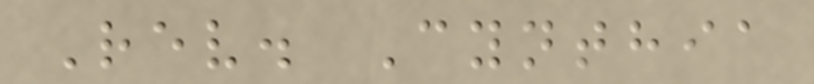Rev. Cynthia
